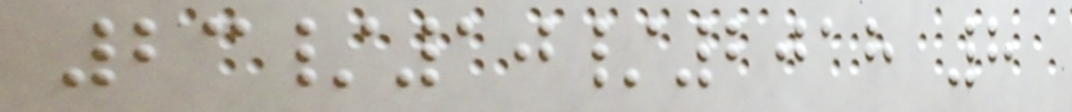23/10/2018 8
